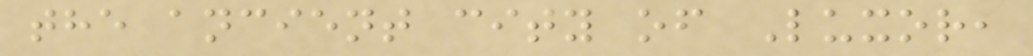the ancient city of Luxor,
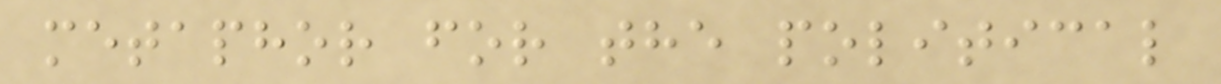metaphor for the political
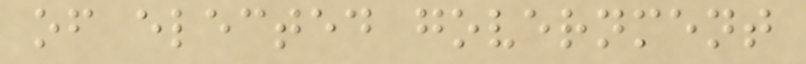of elected government
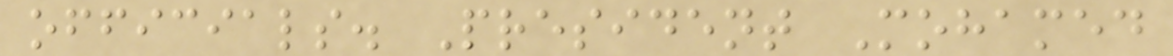officials. President Mohamed
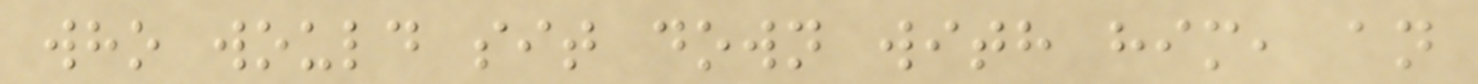who would sit down with him, an
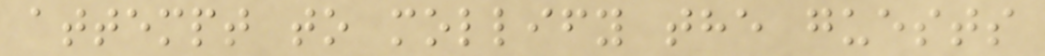attempt to mollify the guests
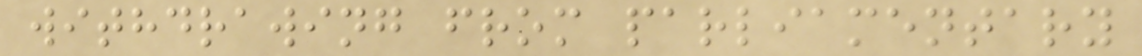withdrawing from parliamentary
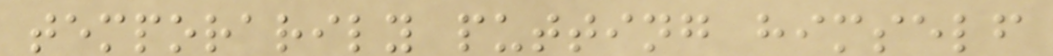temporarily putting himself
